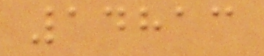14813
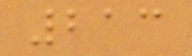213
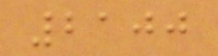2100
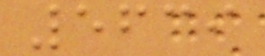5639
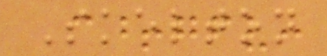Skelton
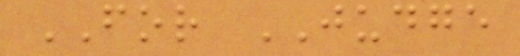FOR JUDGE
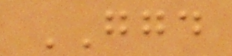GGD
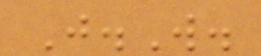J.W.
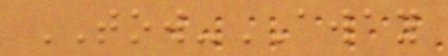TOW-AWAY
